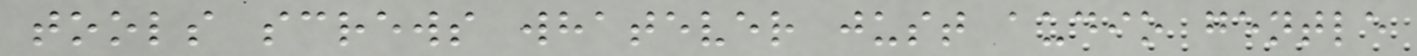tools screws whatever just audio gentle
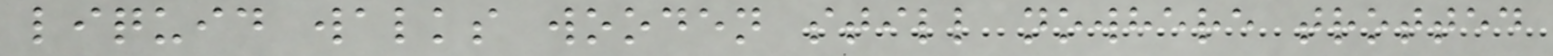liquid walks wooden still nowhere trotted
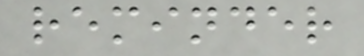reminder
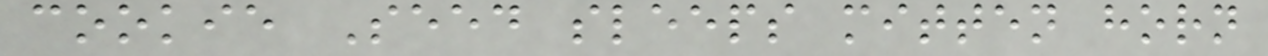cookie Seed sleeps mitten horn
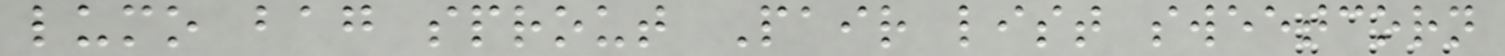lumo bag sprout Pair list sweetcorn
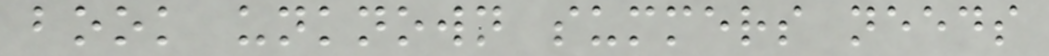book unknown summers needs
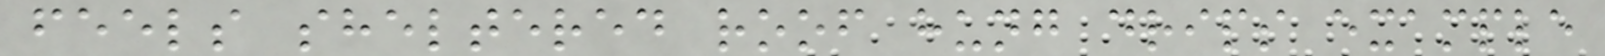feels sheltered roof hung drips example
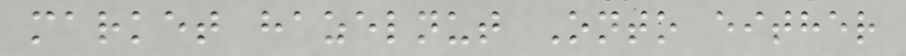market hazelnut Onto either
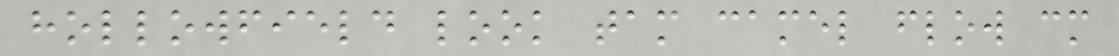hollowfield look tam camel flow cm
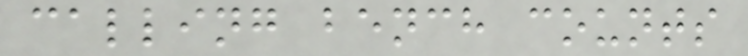calling bench counts
